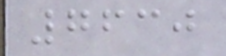7630
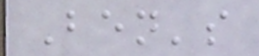Ben's
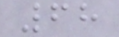68
